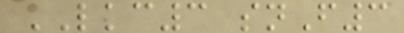LKC3 snF3
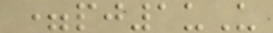=pj1uU
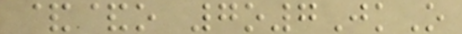&&o 7o7JkO
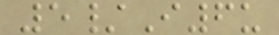5/I6u
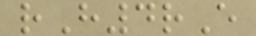rH4rE
